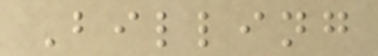Billing
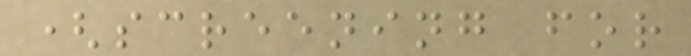(screening for
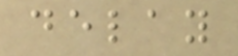delay
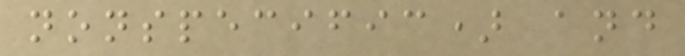nonspecific) and
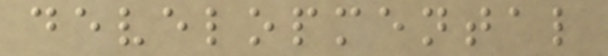developmental
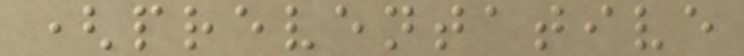(preventative
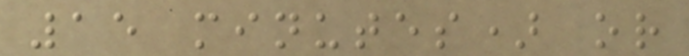15 minutes) or
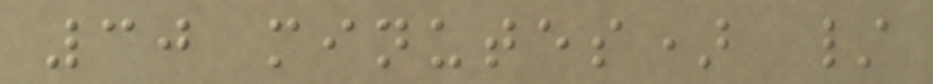30 minutes) /
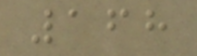168
